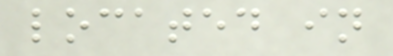located in
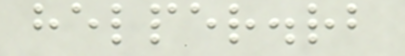helper.rb
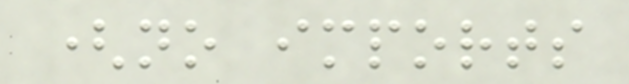(no imports
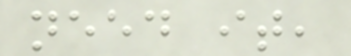need it,
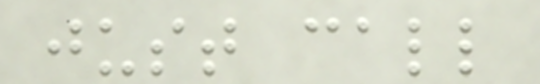just call
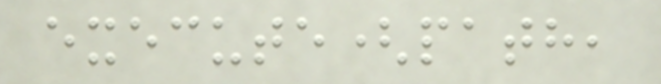execute(path,
